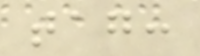tag:
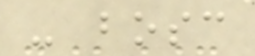- bosc
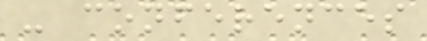- conferences
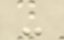-
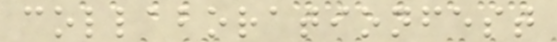collaborationfest
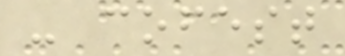- cofest
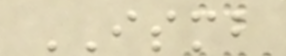ISMB
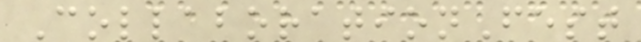CollaborationFest
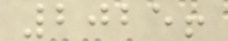2025!
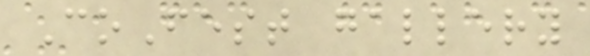CoFest gallery
